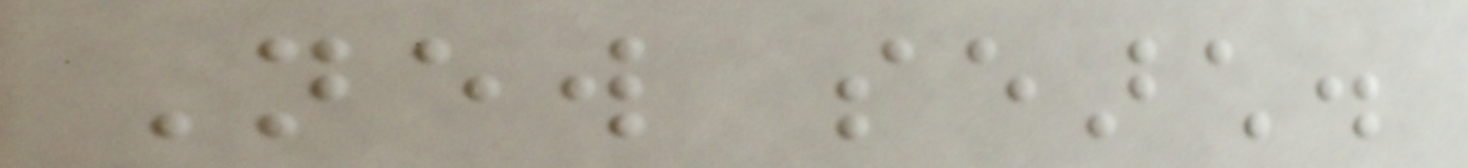New search.
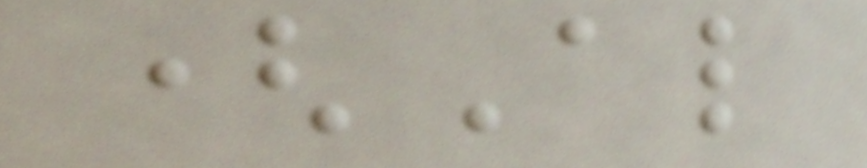(Also
